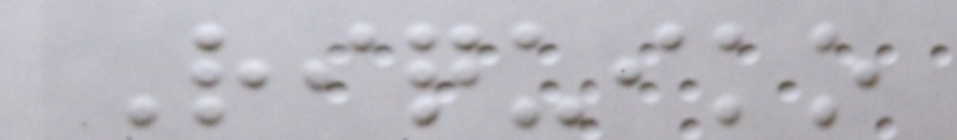Riquiko
